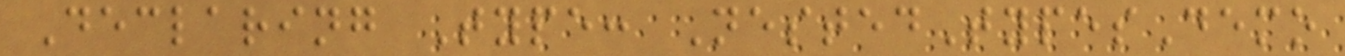Declaring Type: NestedTypesDemo
